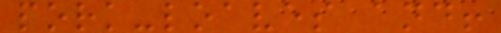pork-loaves and!
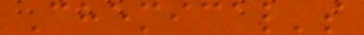Chemical's
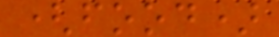(food)
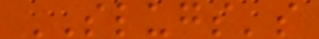SLUGS's
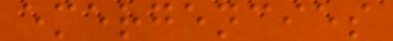emergencies
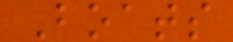Boats
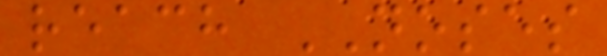reach NOSES
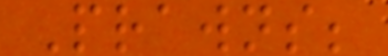Prawns;
